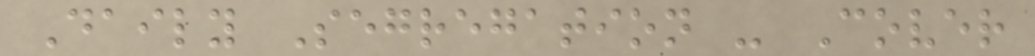Daily Segregation - Cover
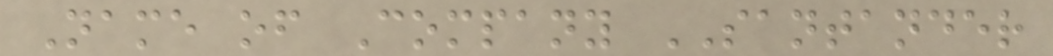Name of Company SANTANDER
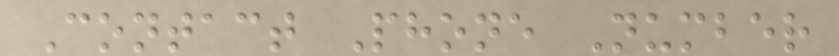Contact Phone Number
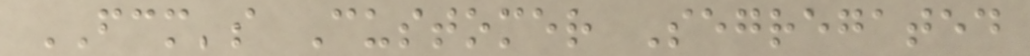FCM's Customer Segregated
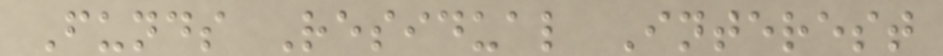Funds Residual Interest
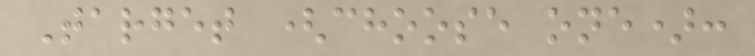Target (choose one):
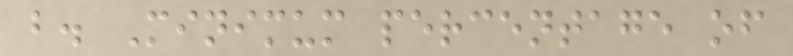b. Minimum percentage of
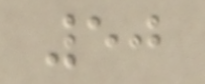50
